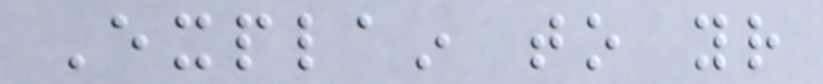Explain to your
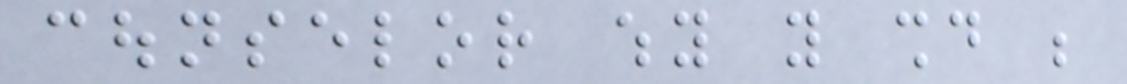counselor why you should be
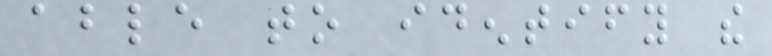able to identify the
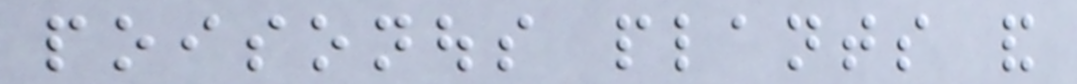poisonous plants and
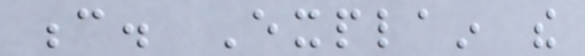c. Explain the
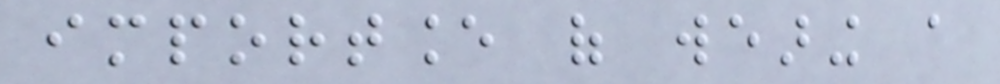importance of wearing a
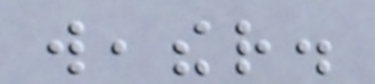weather.
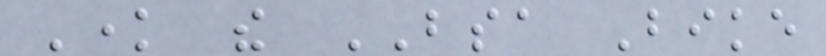Know the BSA Bike
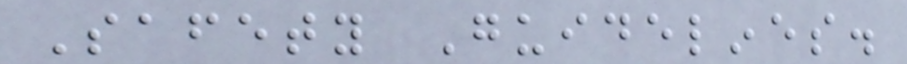Safety Guidelines.
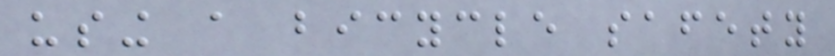using a bicycle safety
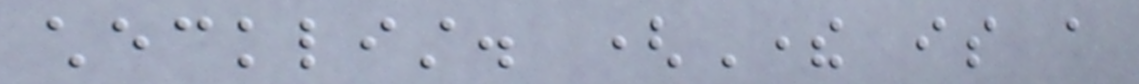checklist. (There is a
